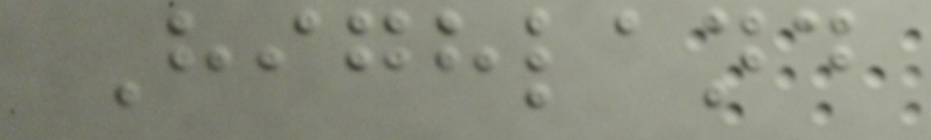Highland
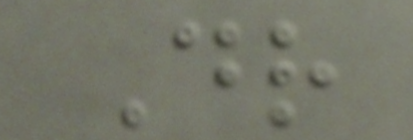Dr
